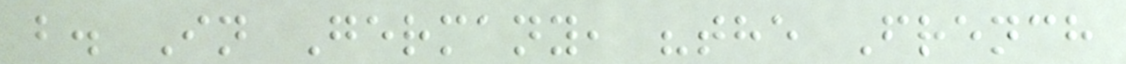b. In Germany, "the French
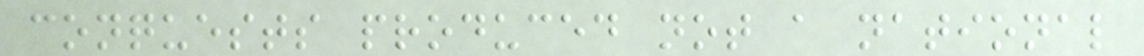conquests produced not a national
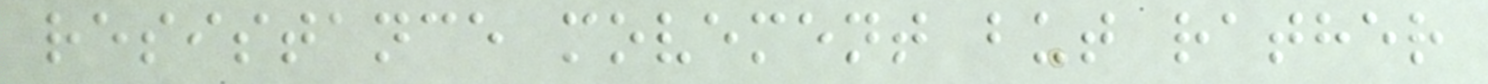resistance movement but rather
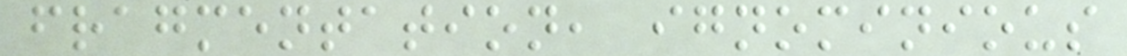fragmentation, ignominious
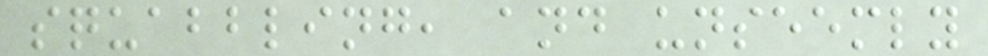squabbling, and unseemly
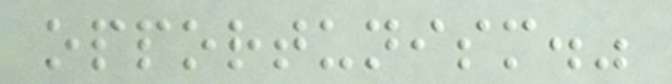opportunism."
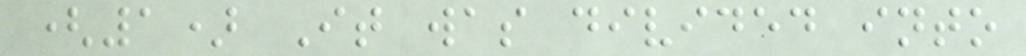(1) It was divided into
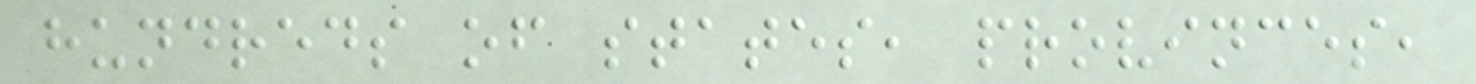hundreds of states, provinces,
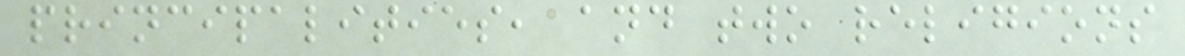principalities, and two religions
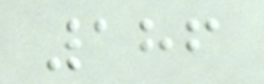186
